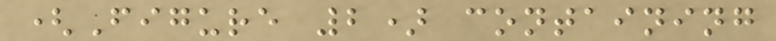(Figure 2) containing
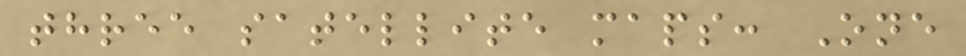three satellite maps: One
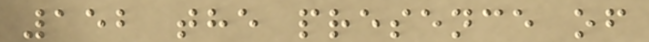152 the presence of
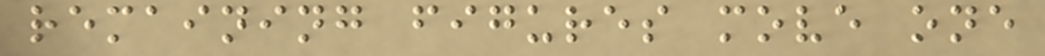remaining figures move one
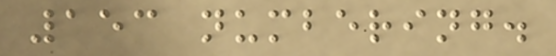153 numbering.
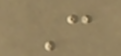C
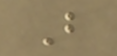B
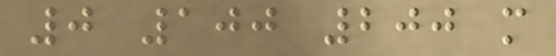0 100 200 m
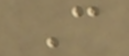C
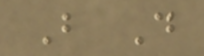B D
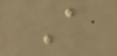A
